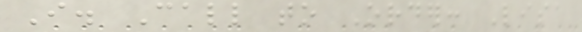I. Call to Order: Lisa
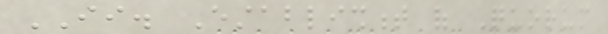II. Establishment of Quorum
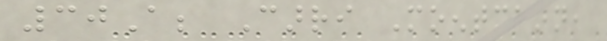30A; Carri Moentmann,
